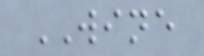WINE
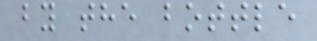by the bottle
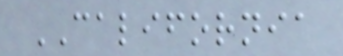CALIFORNIA
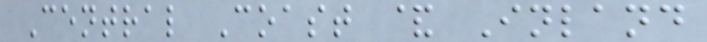Central Coast & Inland
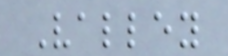Valley
